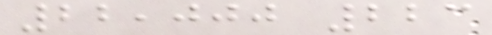22,000 223
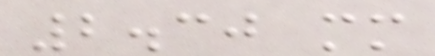2.30 mm
